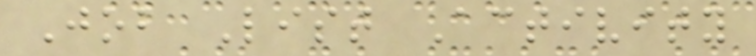Job List Activity
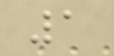1
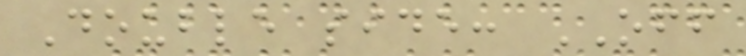Double side: OFF
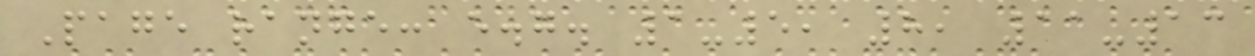Page range: e.g. 1-5, 8, 11-13
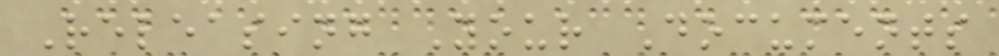Releasing Your Documents
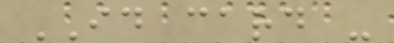ID card -
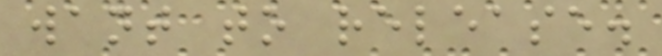want to release.
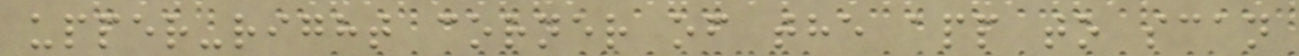upper-right corner of the app to scan
